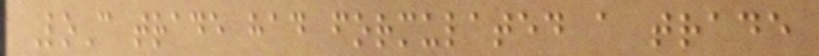LoC trade had formulated a trade
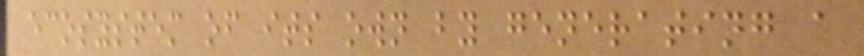ecosystem of its own by generating a
